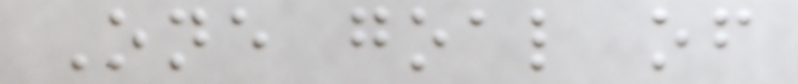One goal of
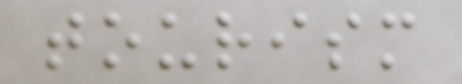tourism
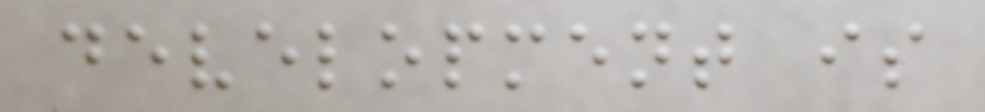development is
